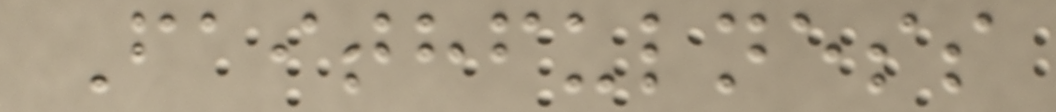Faithfulness
